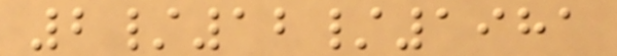2/12/1981
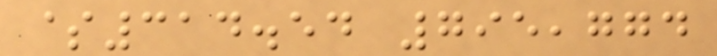$314.54 795,774
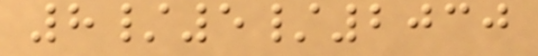8/5/2030
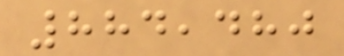884,480
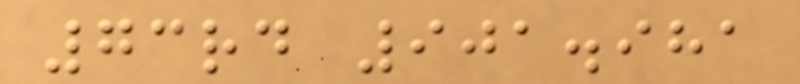73rd 901.981
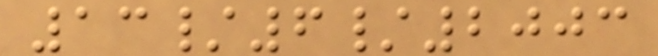13/6/2003
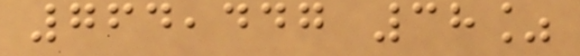764,447 38%
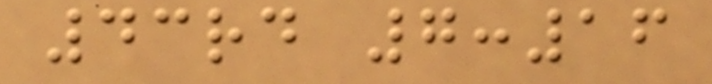43rd 7:16
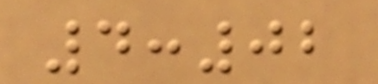4:02
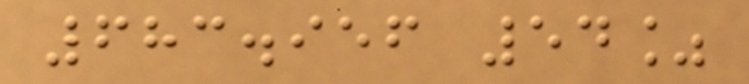683.956 54%
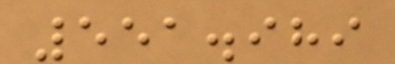551.989
